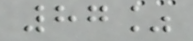87%
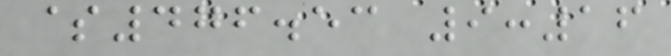$476.53 9:16
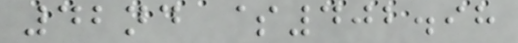42nd $402.98
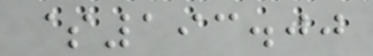$193.00
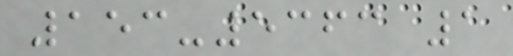153-5363 1
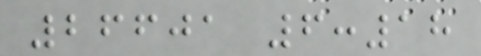26601 6:18
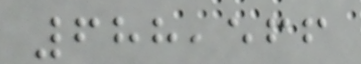688,566
